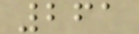261
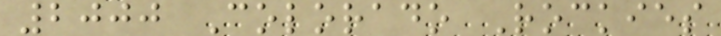2000 Colorado Rockies
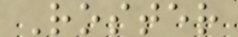Roster
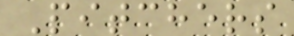Pitchers
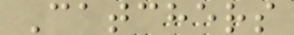Catchers
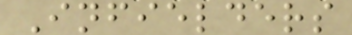Infielders
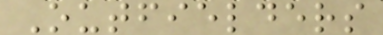Outfielders
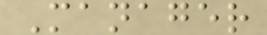Manager
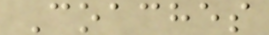Coaches
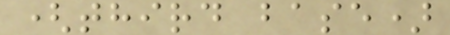(third base)
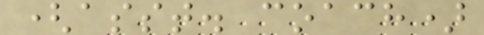(asst. coach)
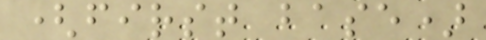(first base)
